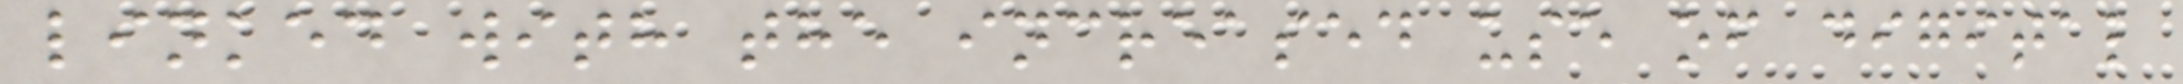linked with the increased use of digital
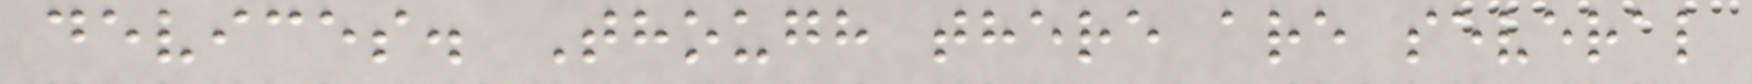devices. Though there are several
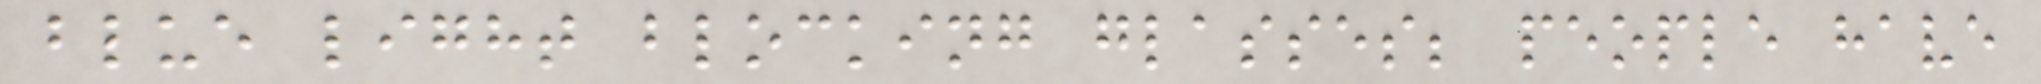blue light blocking glasses; people have
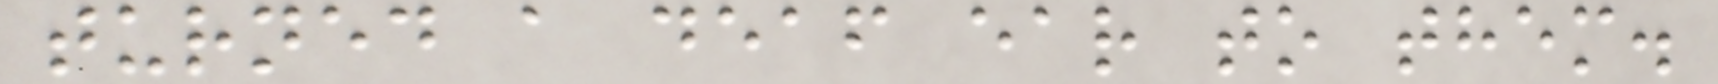turned a deaf ear to them.
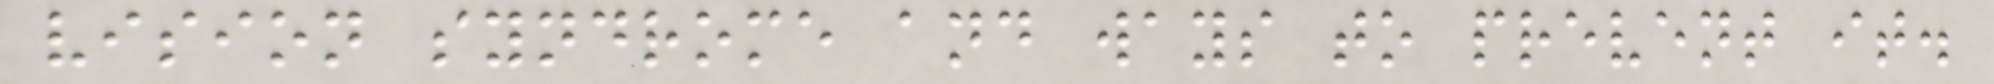vision syndrome and ways to prevent it.
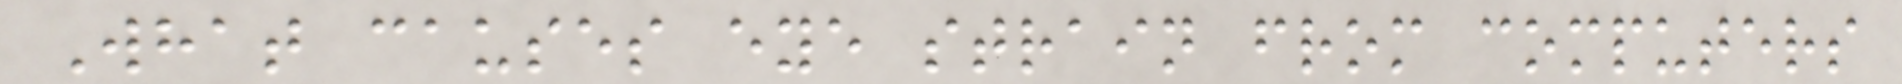What causes eye strain from computers
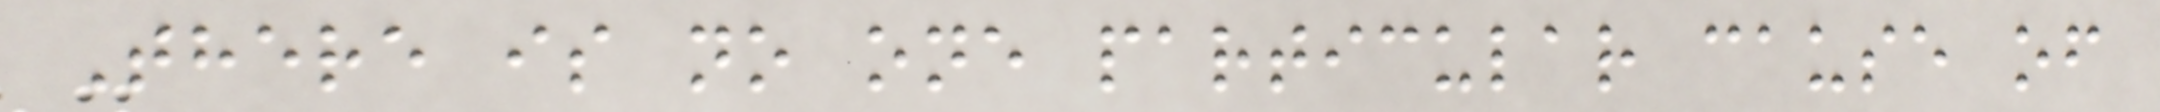There is no one particular cause of
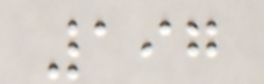197
